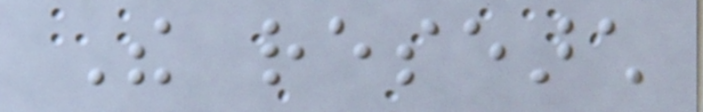The research
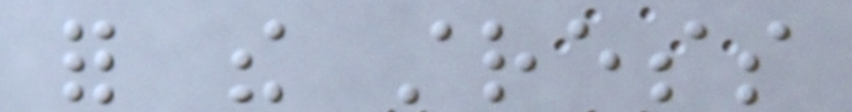for the stress
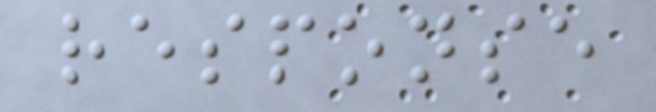response
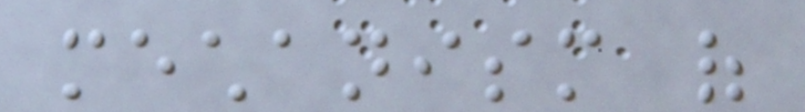mechanism of
